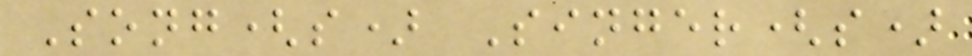Song(s) Singer(s)
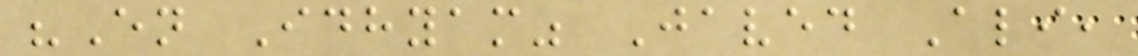"En Idhyam" Javed Ali,
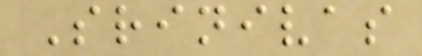Srinivas
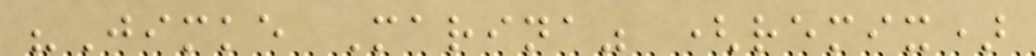"Jimke Marina" (remix)
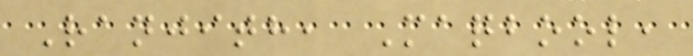Ranjith, Maqbool,
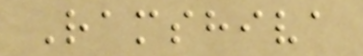Ramshiva
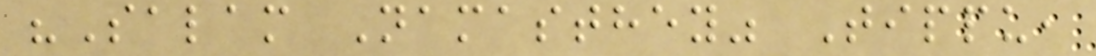"Salam Namasthey" Tippu,
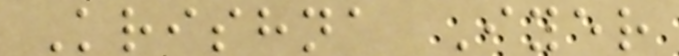Krishna Iyer
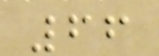66
